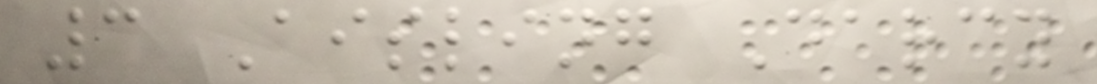3 Aisling Darcy
